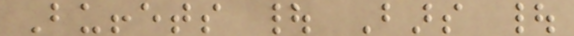Buffets | Bars |
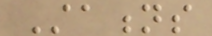Stations
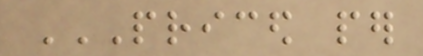PRICED PER
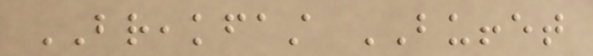BREAKFAST BUFFET
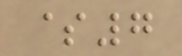$7
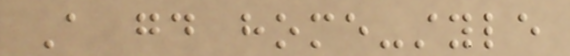A good home-style
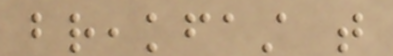breakfast that
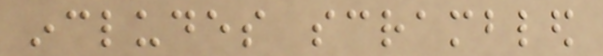includes scrambled
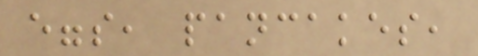eggs, pancakes,
